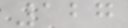127
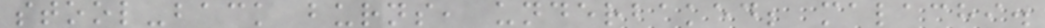stool-back burns, underbaked; malachi.
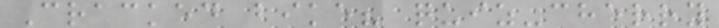Cracked bike? quiz-cherry
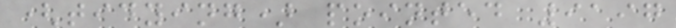(tidying) pointed 9197
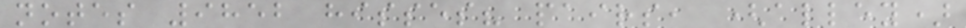notes 9852 hisses? pairs, (alley)
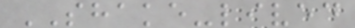SHAKE-lived
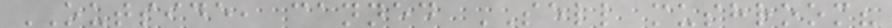OUTSIDE, canned SELL mushroom?
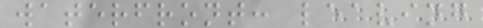waterfront: leaving
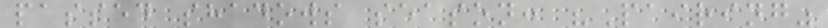passed shadows season: "Pairing"
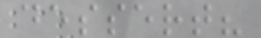dessert?
